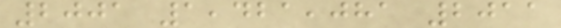2001 1,421,081 2011
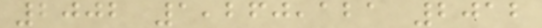2002 1,260,121 2012
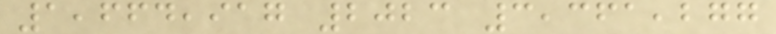1,664,917 2023 3,361,277
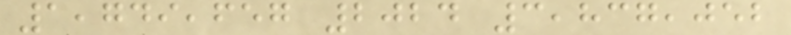1,749,657 2024 3,837,052
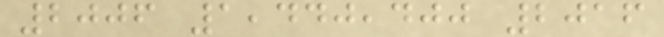2006 1,440,400 2016
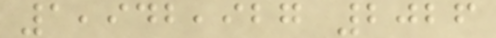1,942,927 2026
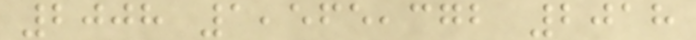2008 1,565,372 2018
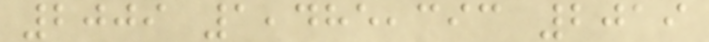2009 1,485,393 2019
